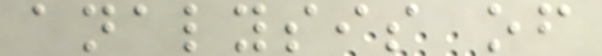analysis of
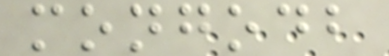mongodb
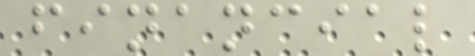financial
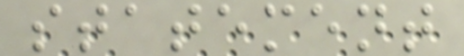statement
